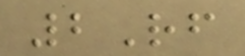2Rf
